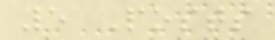5 Posts
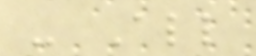- All
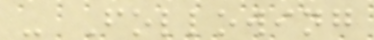- Following
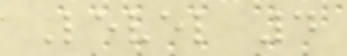Level 4
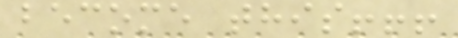become this!!!
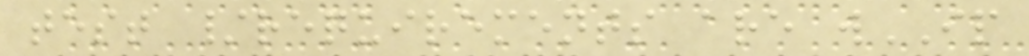test /requirements are wIP
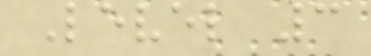Level 3
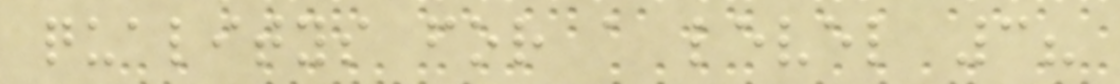qualitys for a level 3?
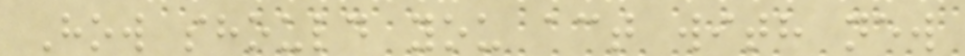How should you act with new
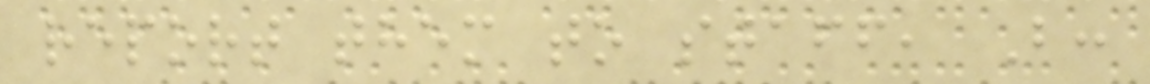report them to staff, B:
